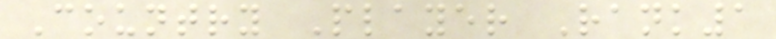Country Player Rank1
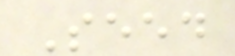Seed
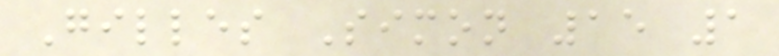Gilles Simon 15 1
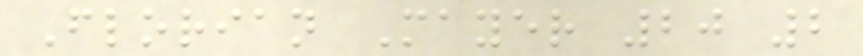Florian Mayer 20 2
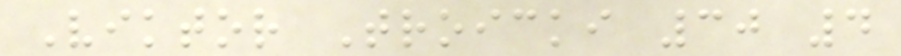Viktor Troicki 30 4
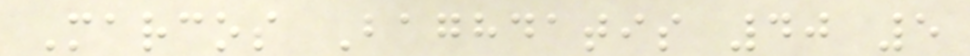Marcos Baghdatis 40 5
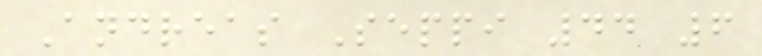Andreas Seppi 44 6
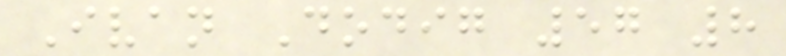Ivan Dodig 57 8
